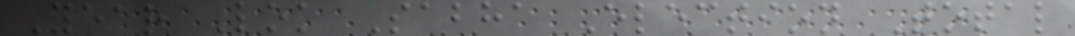Year Lok Sabha Election Total
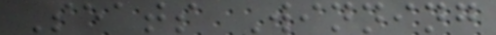Seats Winning
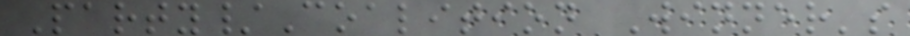Party/Coalition Winner's
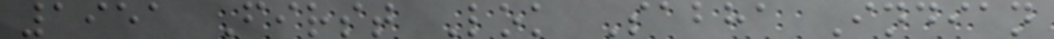1951 First Lok Sabha Indian
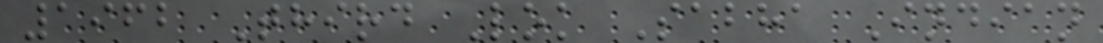1962 Third Lok Sabha Indian
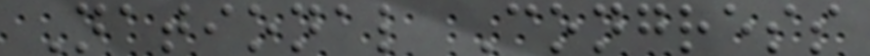National Congress
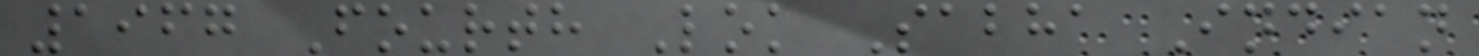1967 Fourth Lok Sabha Indian
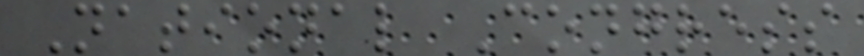National Congress
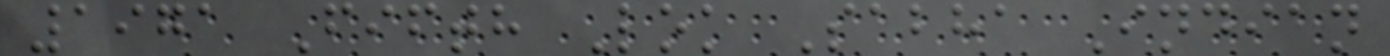1971 Fifth Lok Sabha Indian
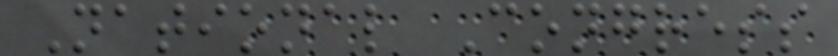National Congress
